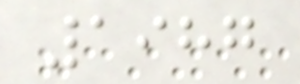1987
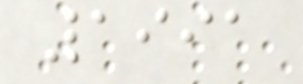1991
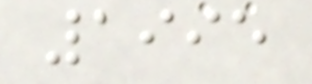1995
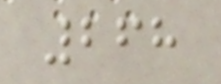268
